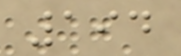194
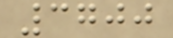3700
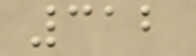312
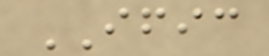IFIC
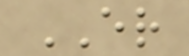ER
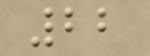22
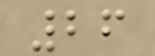26
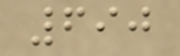690
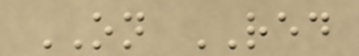ON RED
